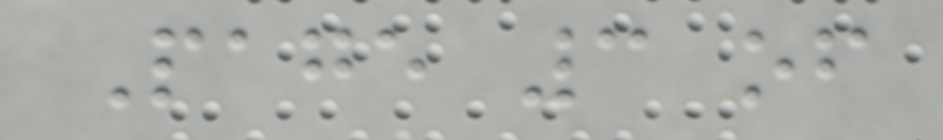Page 3 of
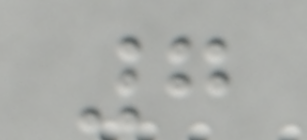7
